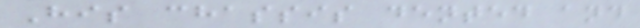His chassis dented and
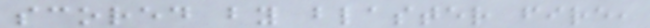scored by blaster fire,
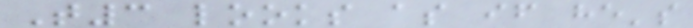T3 looks as if he's
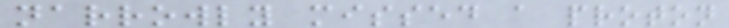narrowly missed a proton
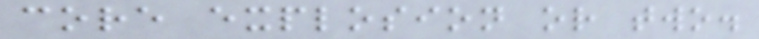core explosion or two.
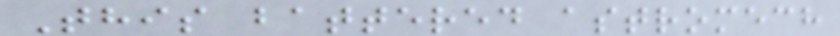This battered astromech
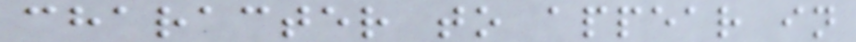character to appear in
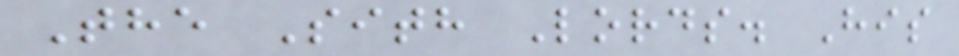The Sith Lords. His
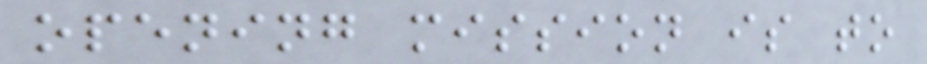opening mission is to
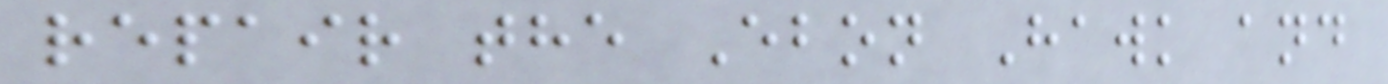repair the Ebon Hawk and
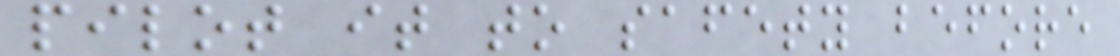pilot it to safety before
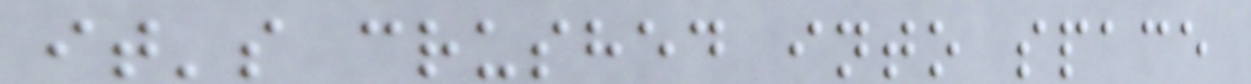it's crushed into space
